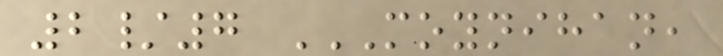2/7 MOYNIHAN,
